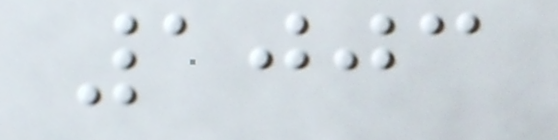1003
